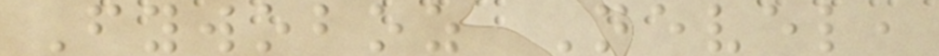Fywoboz Nevel,
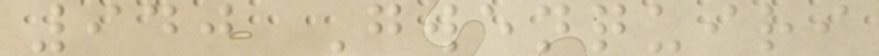940 Gwenquiri
